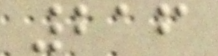216
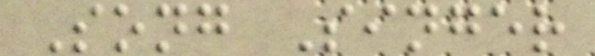Song Singer
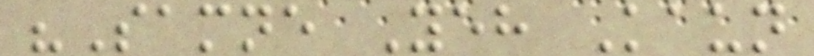"Samne Yeh Kaun
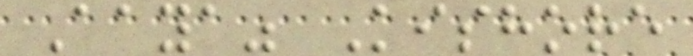Aaya" Kishore
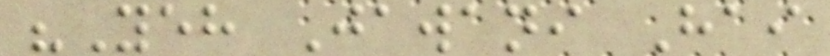"Yeh Jawani Hai
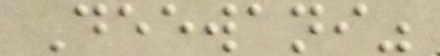Deewani"
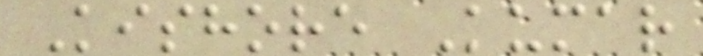Kishore Kumar
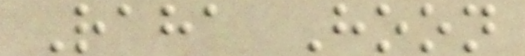Raha Hoon
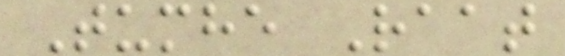Tumhe Raat
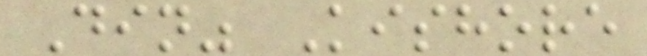Din" Kishore
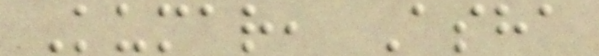Kumar, Asha
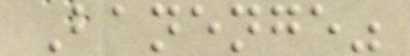Banenge"
